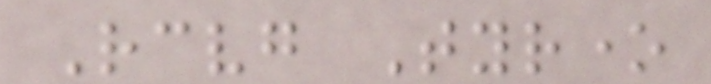Receiving Tyrone
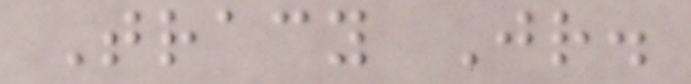Tracy Jr.
